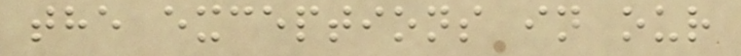the exceptions in our
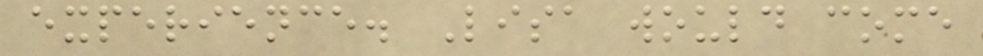experience. Lisa would come
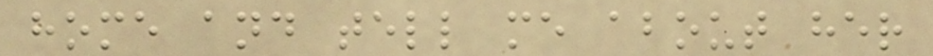home and tell me about her
